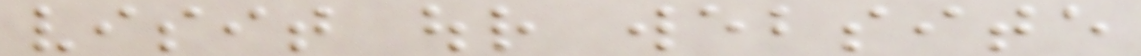visit our website
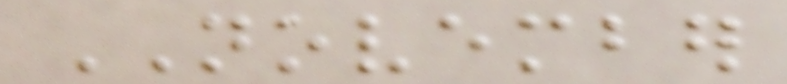NOVEMBER
